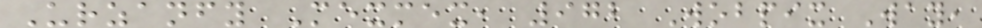Urzanfy Mexmex, 972 Wobpix Way,
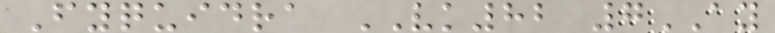Fyquidra VK82 7AY
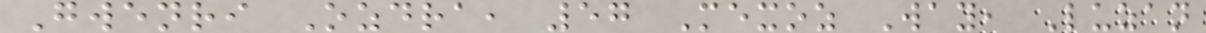Gwenri Ozdra, 57 Mexoz Way, Luzan
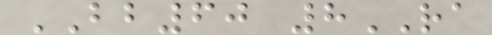BB60 8RA
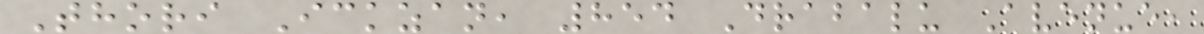Thori Ickzan, 854 Drabalu Avenue,
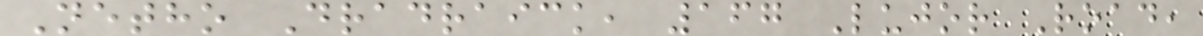Netho Dradraick, 167 Lujor Road,
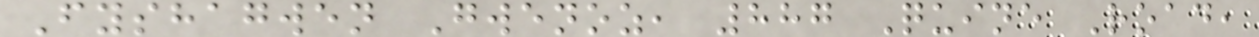Fyshagwen Gwenoz, 887 Quine Road,
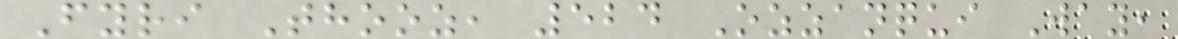Fyri Thooz, 524 Ozzanqui Way,
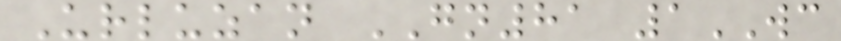Urluzan GN81 1WC
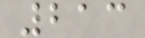213
